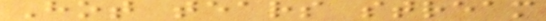Hot tears stream
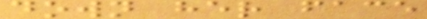down her face
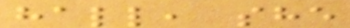hall, she
